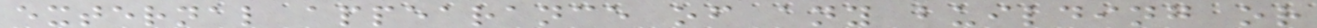external appearance of any building or
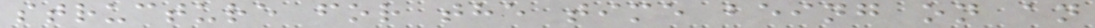structure for the time being on an
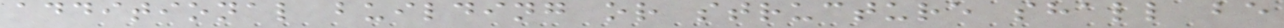additional building or structure shall be
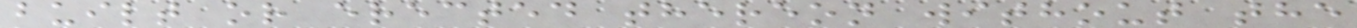built or erected thereon without the
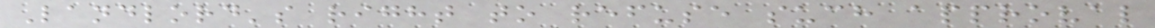Landlord's right to refuse such approval
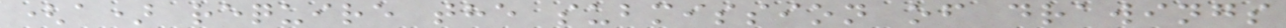(a) require the submission of drawings
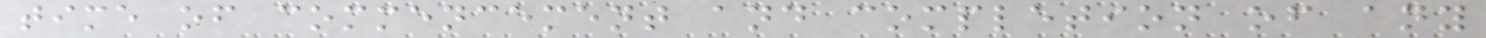time of commencement and completion of any
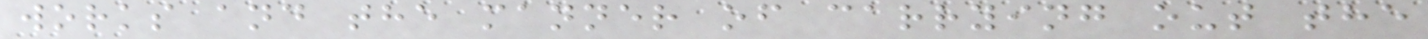works and the manner of carrying out the
